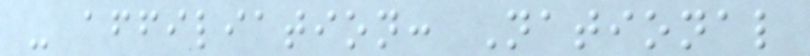- affiliation: National
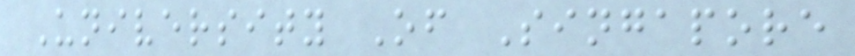University Of Singapore
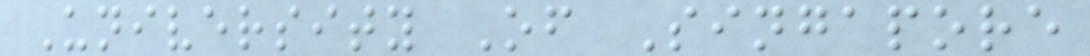University Of Singapore
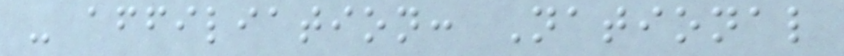- affiliation: National
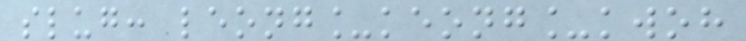slug: leong_keong_kwoh
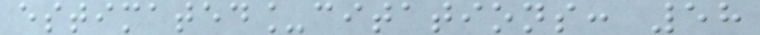estimated_citations: 58
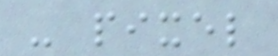- pixel
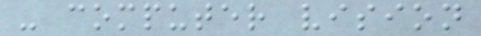- computer vision
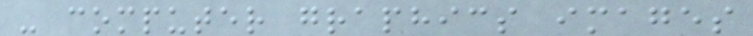- computer graphics images
